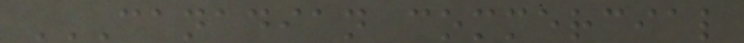CANADIAN COMMERCIAL
